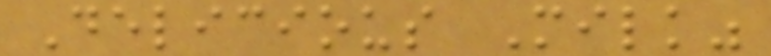Delicious Milk"
